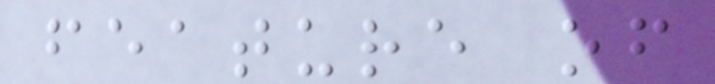feature of
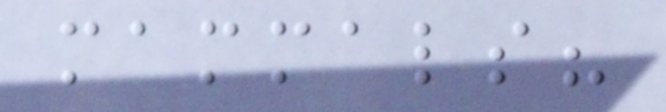mammals?
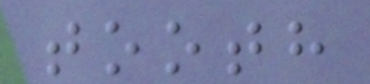tooth
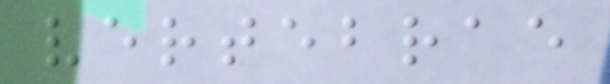vertebrae
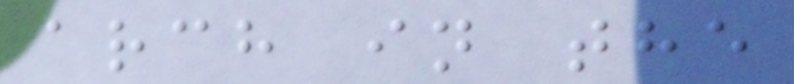arch in the
